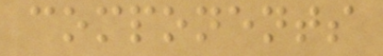components
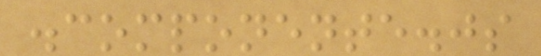.componente.js
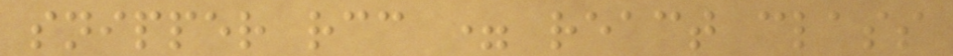snipper rcc = react class
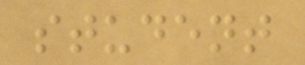student
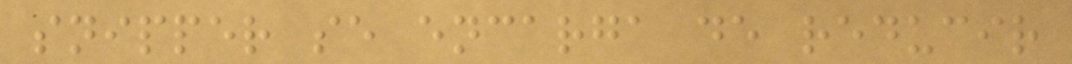snipper se encarga de reducir
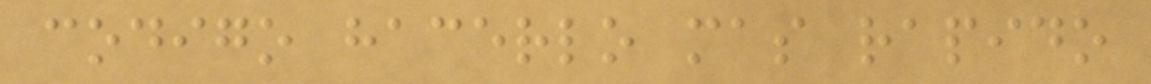codigo hacerlo mas rapido
